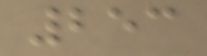253
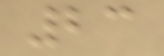23
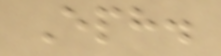Eph.
